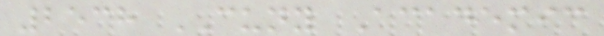2538 CUNY Academic
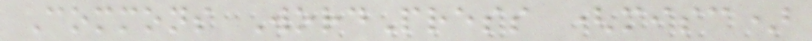Commons WordPress (misc)
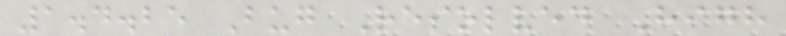1.4.25 Bug Resolved High
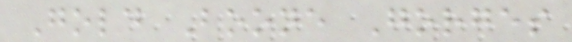Gold Boone Gorges
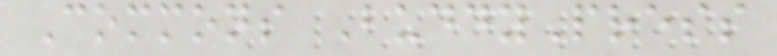Commons BuddyPress
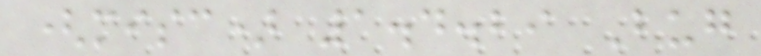(misc) 1.4.29 Bug
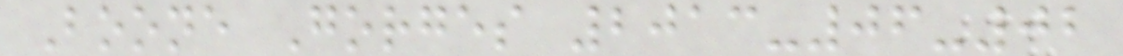Boone Gorges 2013-06-02
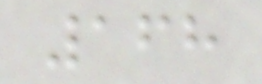168
